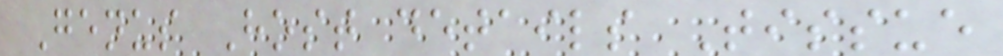Genus Host details Tissue
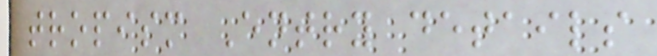tropism Entry details
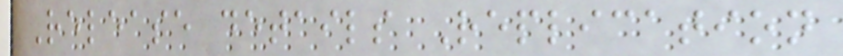Release details Replication
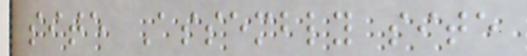site Assembly site
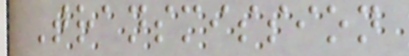Transmission
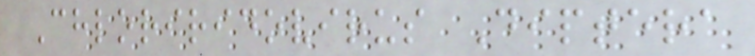Chloriridovirus Diptera
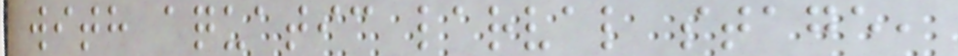with aquatic larval stage,
